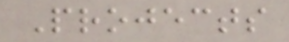Projects
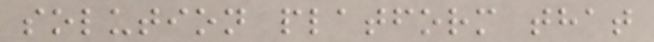solution platform that
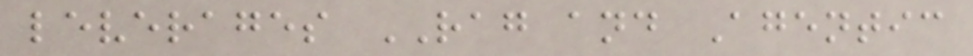leverages RAG and Agentic
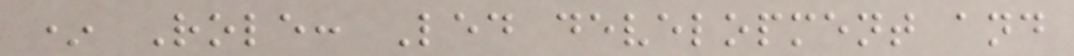* Role: Led development and
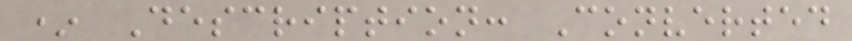* Description: Converted
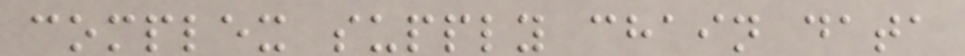complex supply chain data
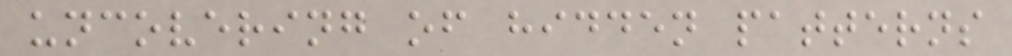uncovering of hidden patterns
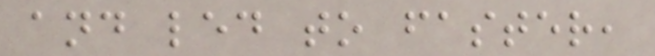and led to faster,
